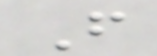From
